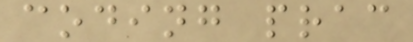coding prac
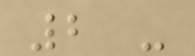2 -
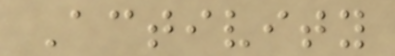Activity
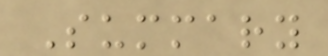Summary
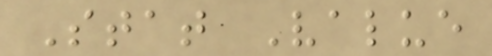Stat Value
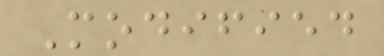Modified
